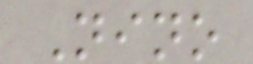Nino
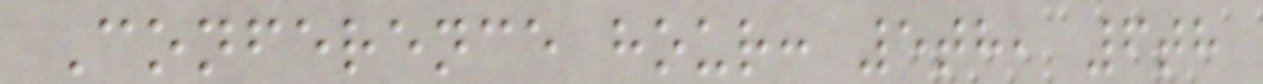Conference hour: 5th, 6th
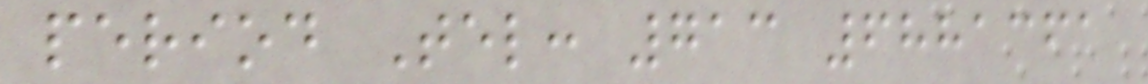period Tel: 713 6881361
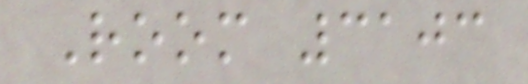Room 3103
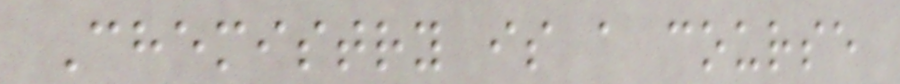Chemistry is a course
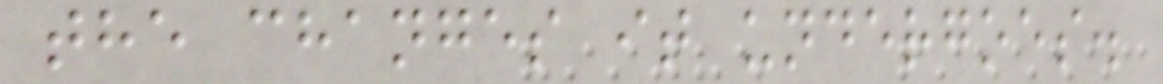the changes it undergoes.
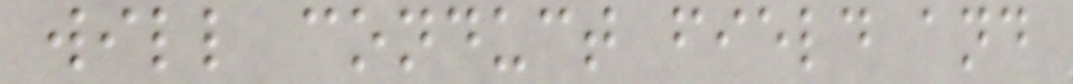will conduct field and
